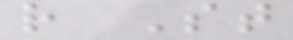r St
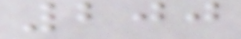200
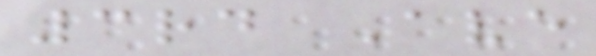3rd Ave
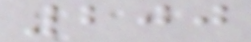200
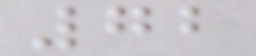72
